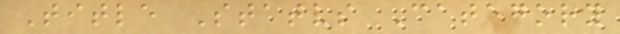Title Status Category
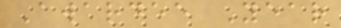Awardee Year
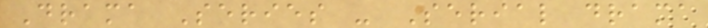Drama Series - Serial drama
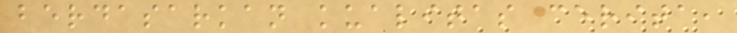berdasarkan kualitas cerita,
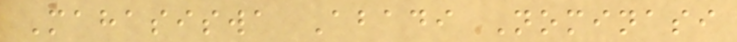Mahasiswa Abadi Nominasi
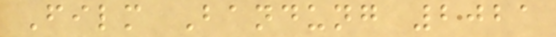Film Bandung 2021
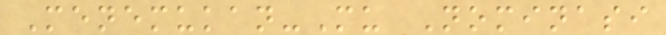Menemukan-Mu Nominasi
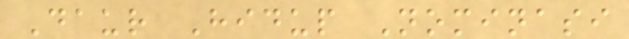Daur Hidup Nominasi
